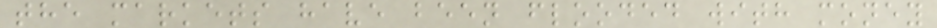the markets have been flooded with money
